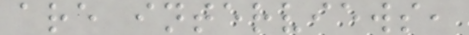are interviews,
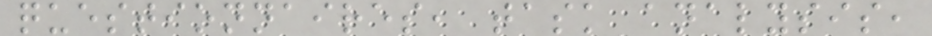questionnaires, task analysis,
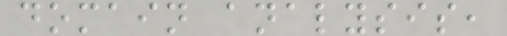domain analysis,
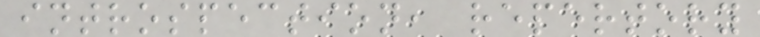introspection, repertory
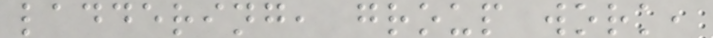laddering, group work,
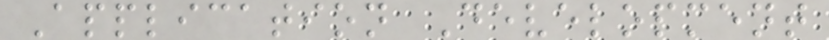Application Development
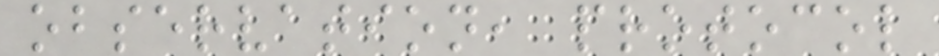observation, protocol
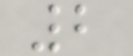2
